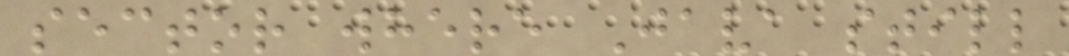sector where Java still
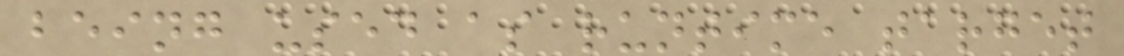being used as runtime target
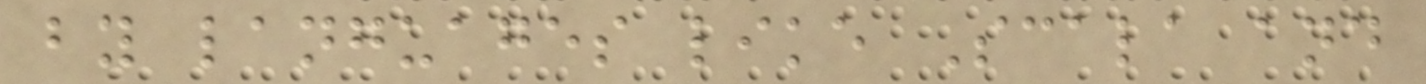by languages like Scala and
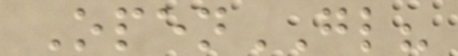OpenGL?
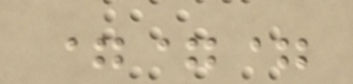===
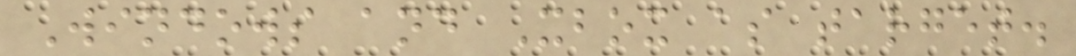Windows and Xbox as target.
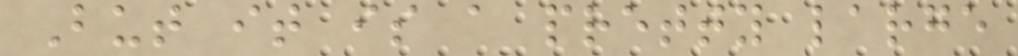But it is a pretty large
